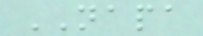NAPA
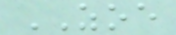ZOE
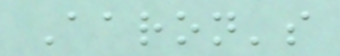Aaron's
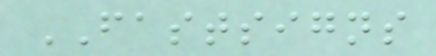FASTSIGNS
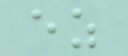ez
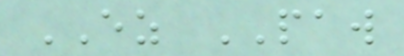EZ PAW
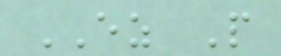EZ P
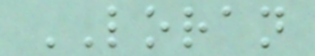LORAN
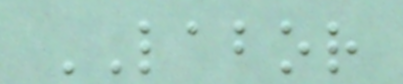LABOR
